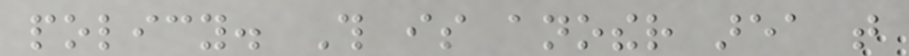policy. This is another area that
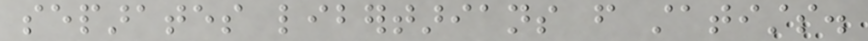separates libertarians from statists.
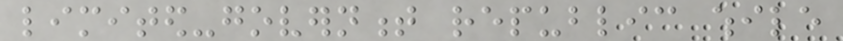limited-government republic while
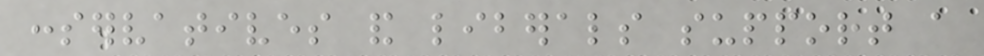conservatives and liberals support a
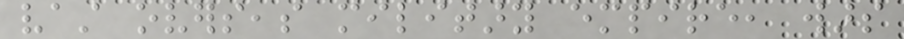vast overseas military empire, wars
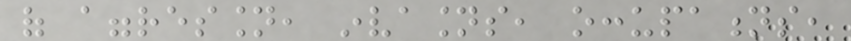of aggression, invasions, occupations,
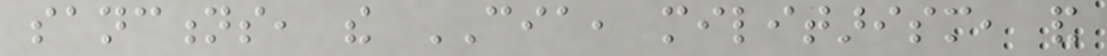sanctions, the CIA, militarism, and
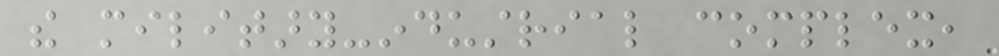the military-industrial complex,
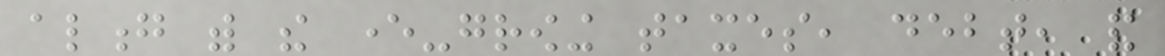along with the ever-growing taxes, debt, and
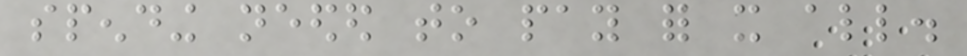spending needed to pay for it all.
